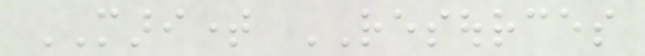MARITIME RESOURCES
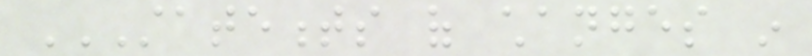STATEMENTS OF CHANGES IN
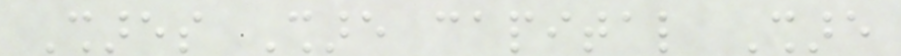Shares Share capital Share
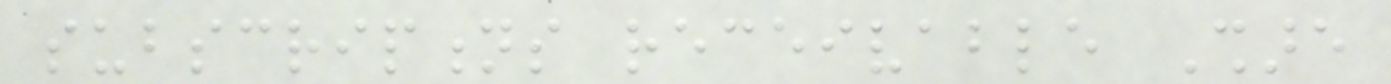subscriptions receivable Share
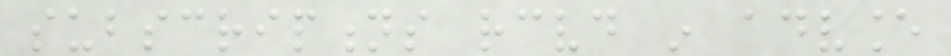subscriptions received in advance
